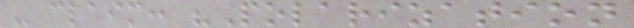- claim: "Polarization
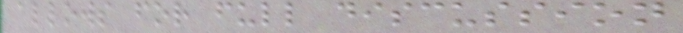allows for full discussion
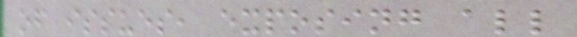of issues, exposing all
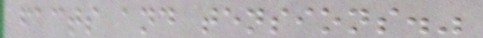facts and tensions."
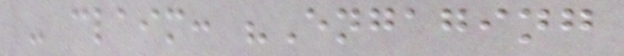- claim: "Engaging
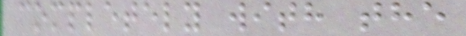completely with the
